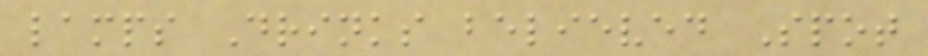lamps Drinks believed Spot
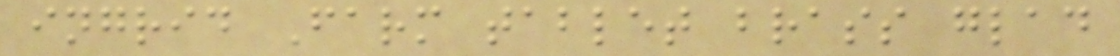ingrid Farm tablet brass glad
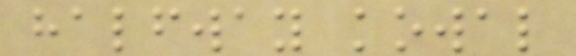halfway kowal
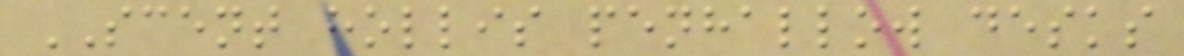SCENT hollis penhallow desks
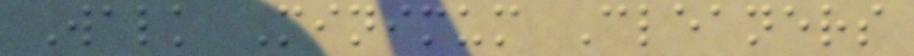Walk Minimum Cleaners
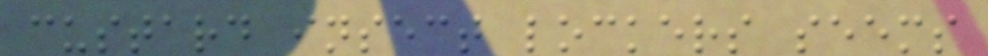custard insect lockers seems
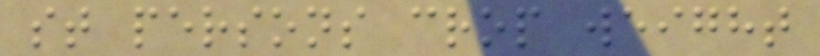st persons crop weight
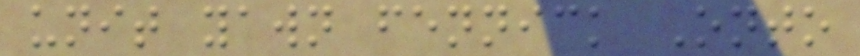unit yawn fennick Onto
